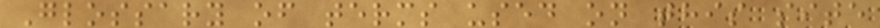Glossary of terms used on this site
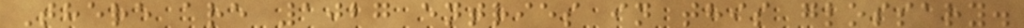There are 1027 entries in this glossary.
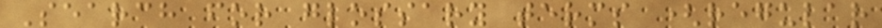Search for glossary terms (regular
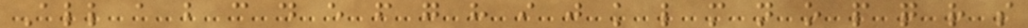All a b c d e f g h i j k l m n o p q r s
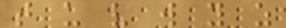t u v w y z
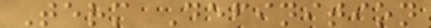Term Definition
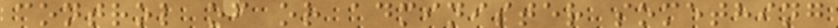control of or administer something
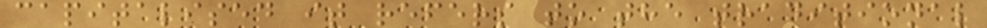capitalised it refers to the traditional
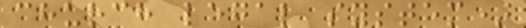church legal system)
